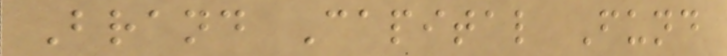Brand Capital Fund
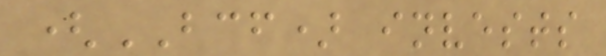(BCF) invests
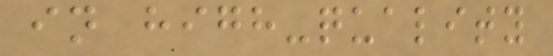in high-quality
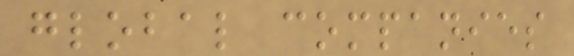global companies
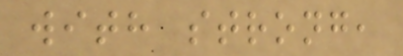with strong,
